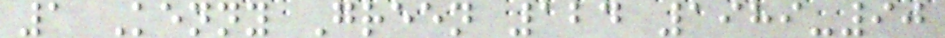1 Kenny Green 124 1989-90
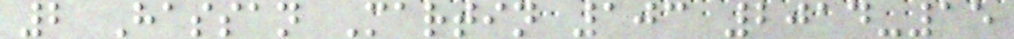2 Hassan Martin 103 2014-15
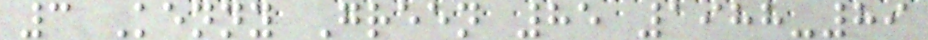3 Kenny Green 85 1988-89
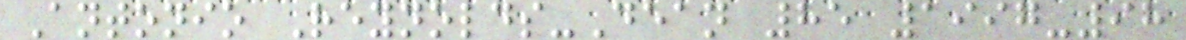Antonio Reynolds-Dean 85 1997-98
